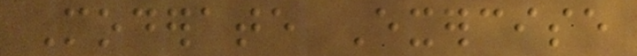Moderate Exercise
